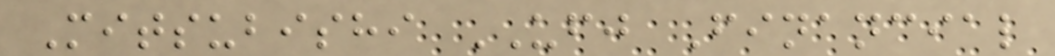Mitsubishi UFJ Financial
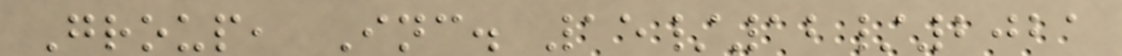Group, Inc. 15/12/2021
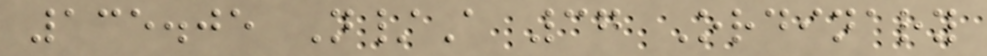135.05 N/A 37 Ordinary
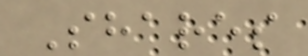Shares
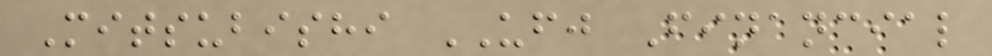Mitsubishi UFJ Financial
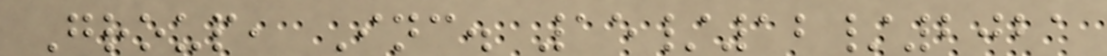Group, Inc. 15/12/2021
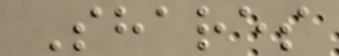Shares
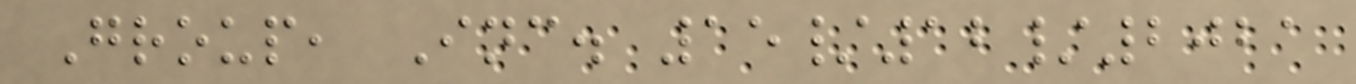Group, Inc. 15/12/2021
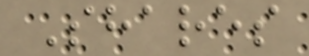Shares
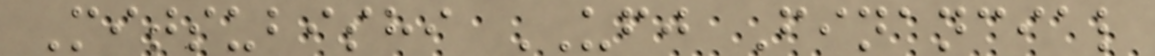Mitsubishi UFJ Financial
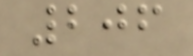206
